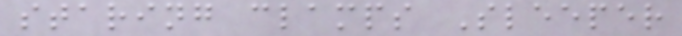staring clamps Sleeper
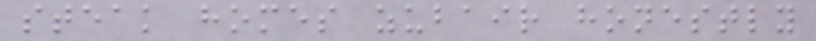steak homes zubair honestly
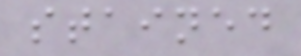stained
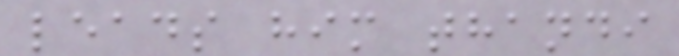leads him thandi
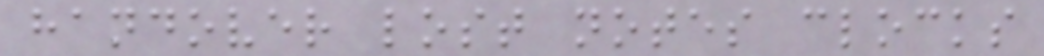handover lost notes clocks
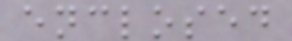enclosed
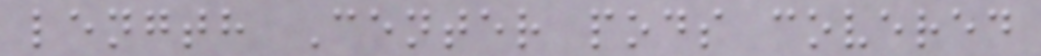length Center pods covered
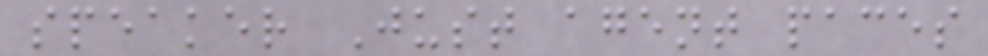speaker Just agent paces
